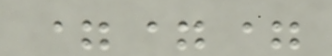===
